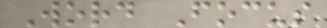Word Focus
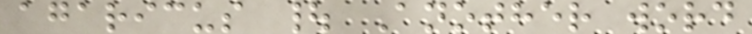agaricus | Another word
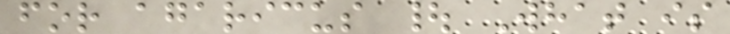for agaricus | What is
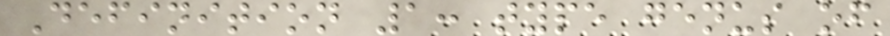Definition 1: type genus of
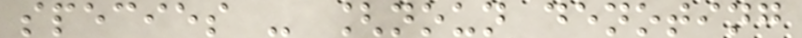species - [noun denoting
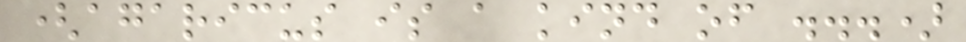(agaricus is a kind of ...)
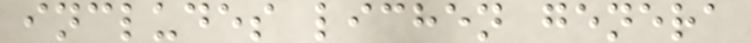includes lichen genera
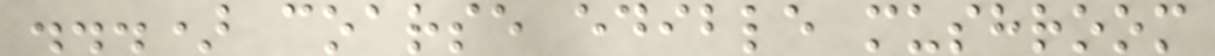...) coarse edible mushroom
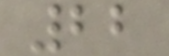22
